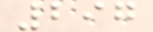297
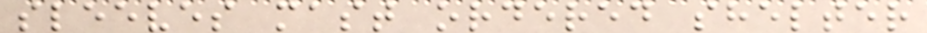sleeves mast ordered shelter
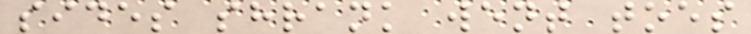sides shrank went toes
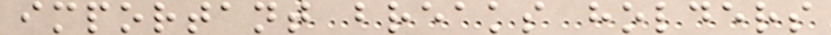important breaks holders
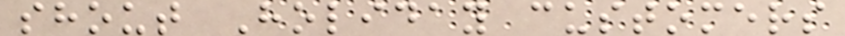shout Holiday customers
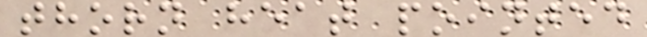thorn heat pointed
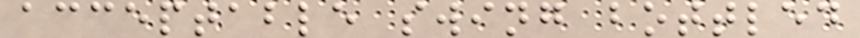acceptable swing bottled
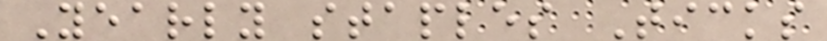Yearly staples Ticks
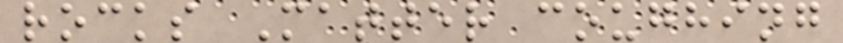rocks Matter coughing
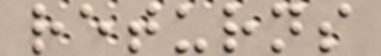returns
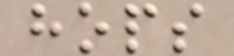hops
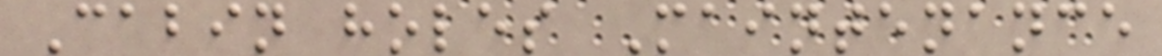Cabin holes Maintenance
